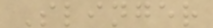Slinger
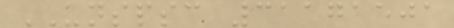UNSPSC 31171501
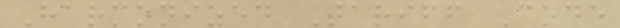Harmonized Tariff Code
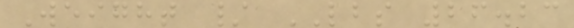Weight / LBS 26.23
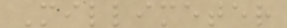Millimeter
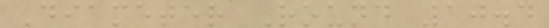Diameter Round 10.4
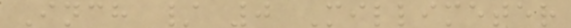Inch / 0 Millimeter
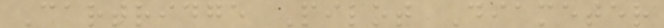Cartridge Pilot Diameter
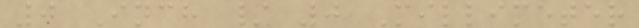0 Inch / 0 Millimeter
